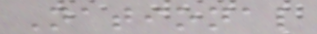National
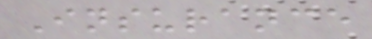Insurance
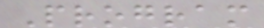Program
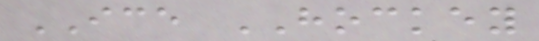ICE HOCKEY
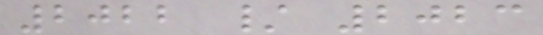2022 / 2023
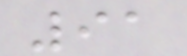91
